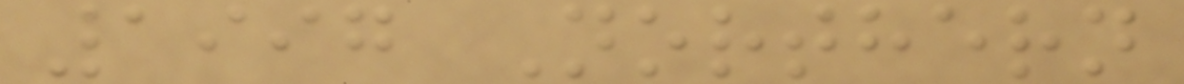1997 Northern
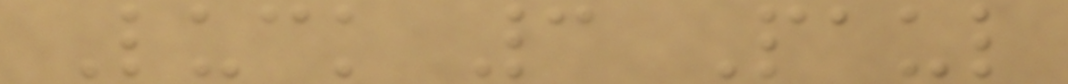Luck 3 Paul
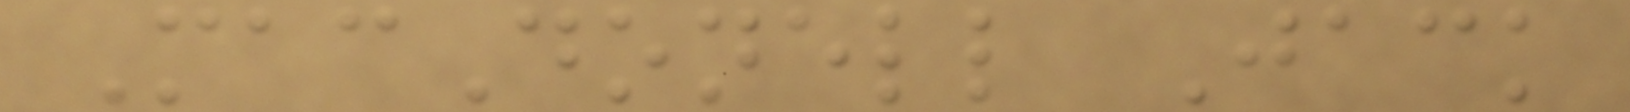MacDonell Jack
